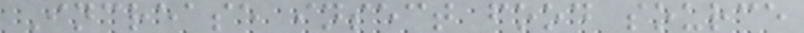Increase insect food source
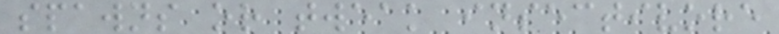spawns or tweak insectivore
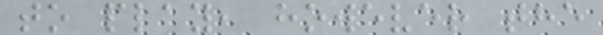to play, however the
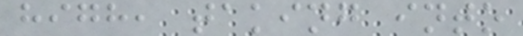high, taking into
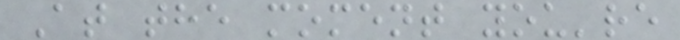At the moment you're
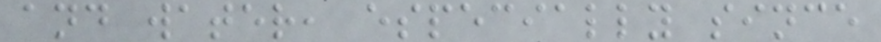and water, especially since
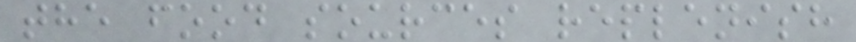the food sources replenish
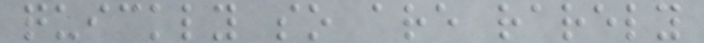quickly so are rarely
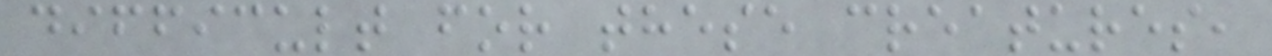difficult for these creatures,
